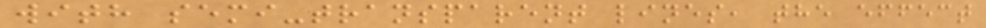with semi-transparent lines, the effect
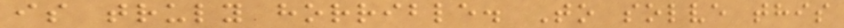is truly horrible. To solve this
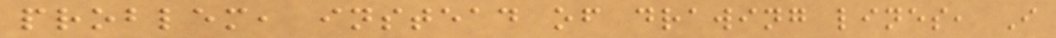problem, instead of drawing lines, I
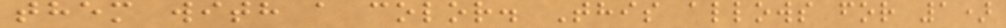them with a color. This allows for 1)
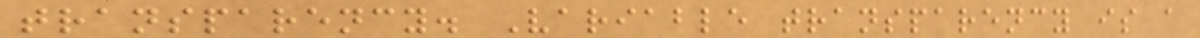transparency. Variable transparency is a
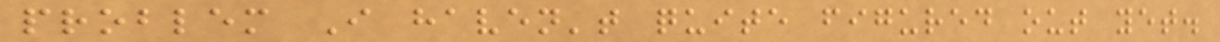problem I haven't quite figured out yet.
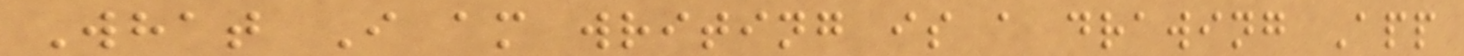What I am writing is a drawing App
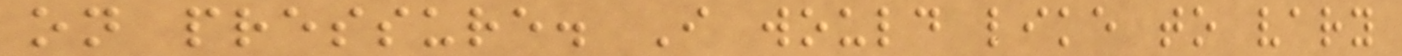on pressure. I would like to vary
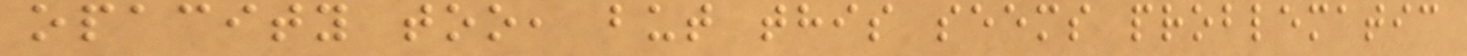opacity too, but this seems problematic
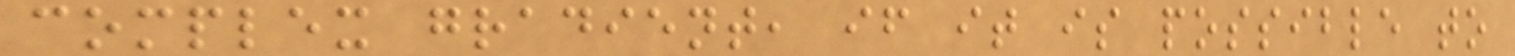complex gradient, if it is possible to
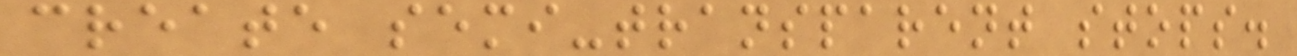create semi-transparent stops.
